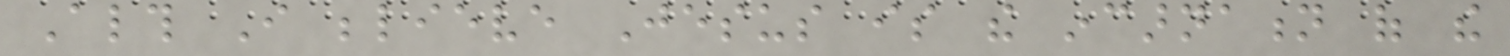Although I believe Jesus is the incarnation of the
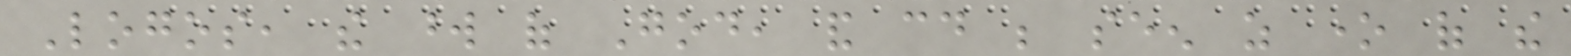Logos, the word of God, and could be seen as one of the
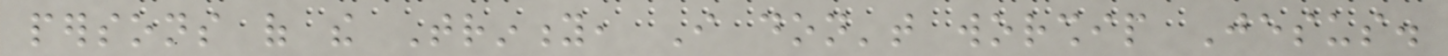persons of the Trinity, I don't worship Jesus.
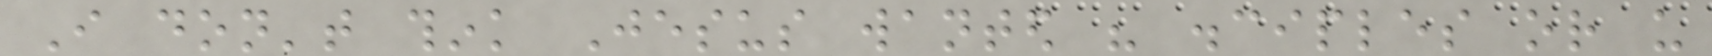I don't think Jesus wanted his disciples or us
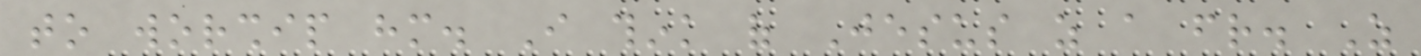to worship him. I think of Jesus as a friend. As
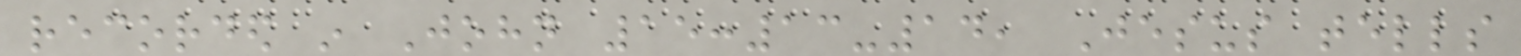recorded in John 15:13-14, Jesus tells
